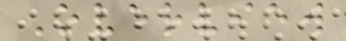Overview
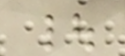|
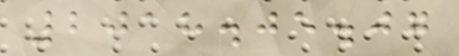2018.05.07
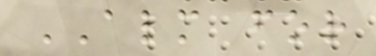ALM for
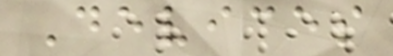Devices
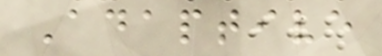Adaptive
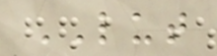LUT
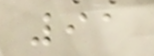91
